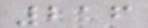216
